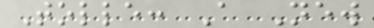Tolle: A New
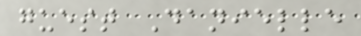guest Danielle
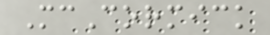McCormick
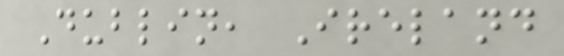Dublin, Ireland
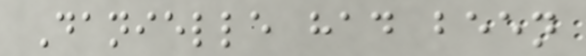Danielle had been
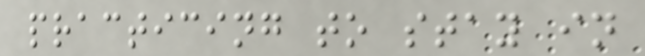practicing to stay in
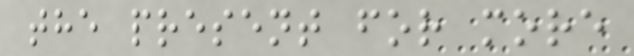the present for more
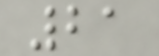21
